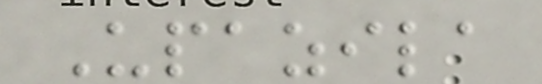Upazila
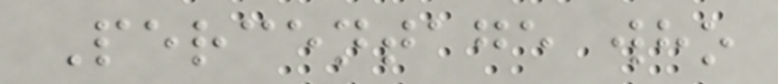Percentage who
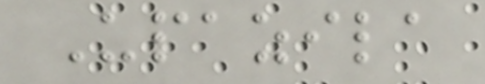Upazila
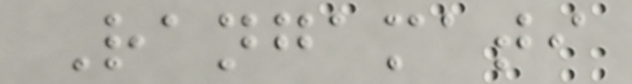Rangamati
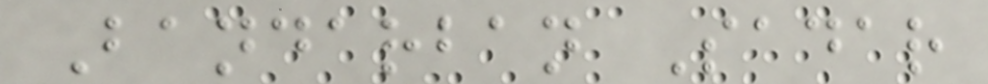Bandarban Sadar
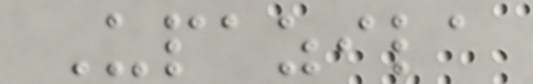Upazila
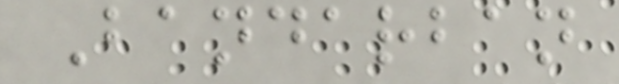Bandarban
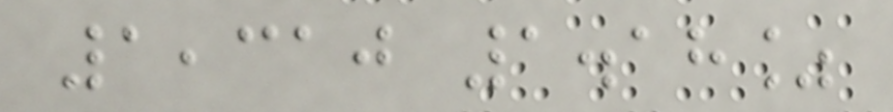1,310 1.18%
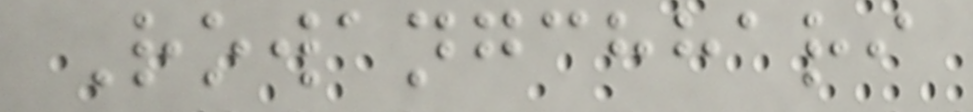Rowangchhari
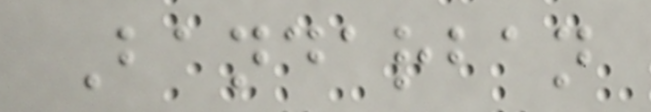Bandarban
